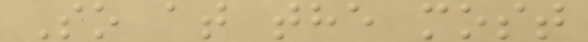So at the most
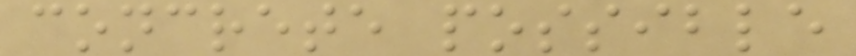concrete possible
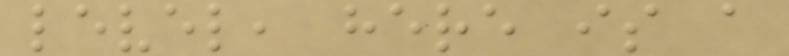level, here is a
